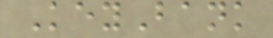KeyBank
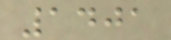1401
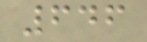646
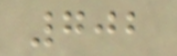702
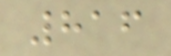816
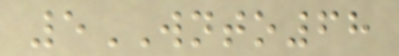5WNTO68
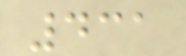431
